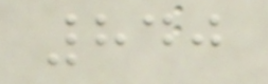840
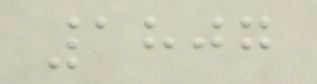1807
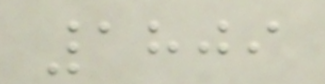1809
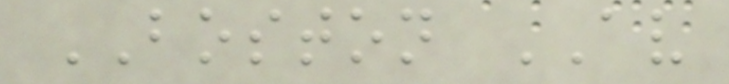BOSTON AV
